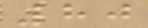80
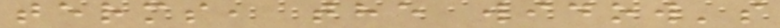terms, the widow's
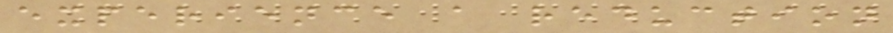experience a reduction
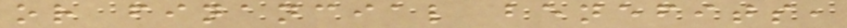or financial benefits,
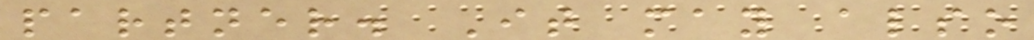partner. It may also
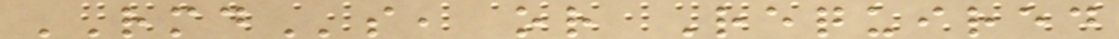RMDs, or Required
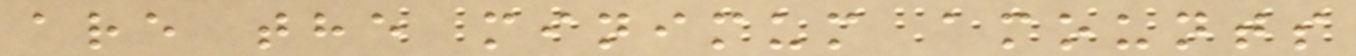are the minimum amounts
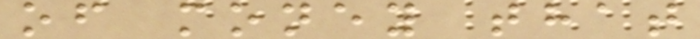of money that
